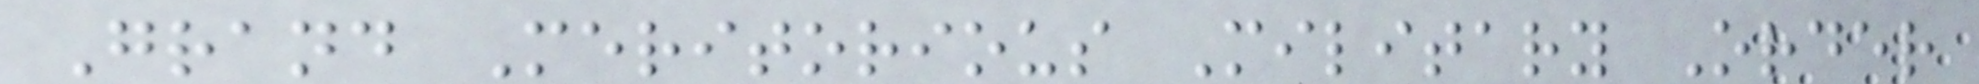Grand Meritorious Military Order
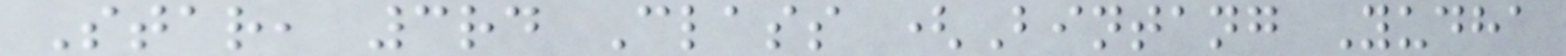Star, 3rd Class (Bintang Yudha
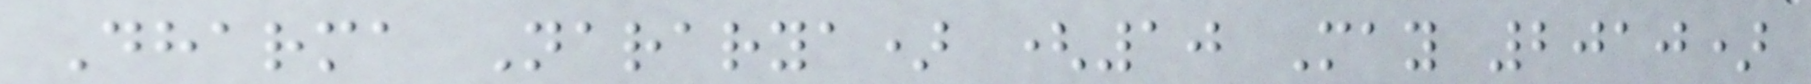Dharma Nararya) (10 May 2010)
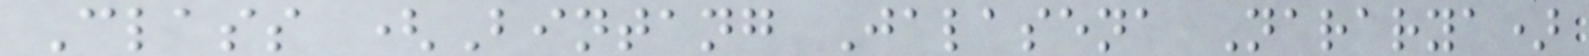Class (Bintang Jalasena Nararya)
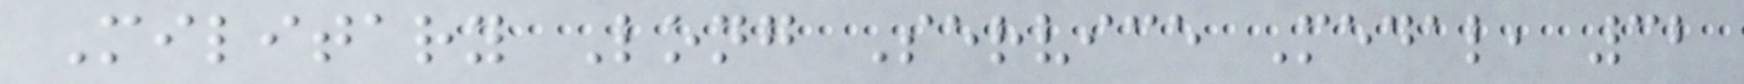Military Long Service Medal, 32
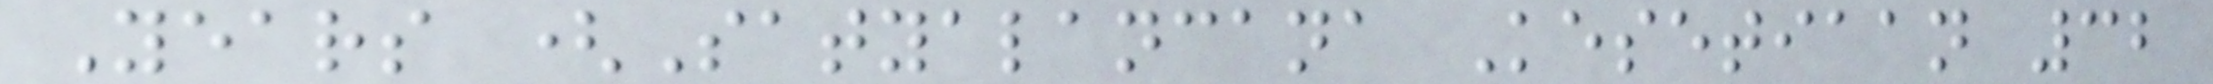Years (Satyalancana Kesetiaan 32
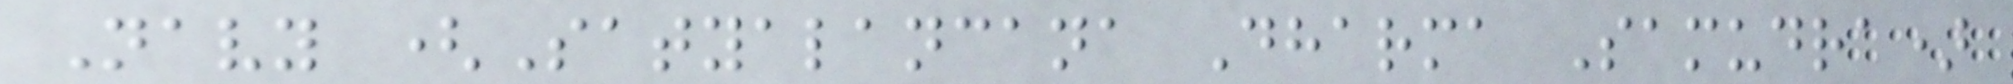Navy (Satyalancana Dharma Samudra)
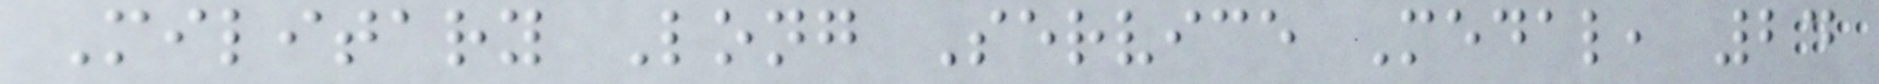Military Long Service Medal, 24
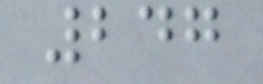247
